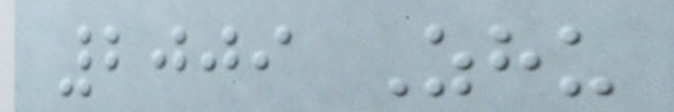2009 Zhu
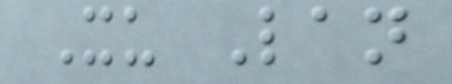Xu Lan
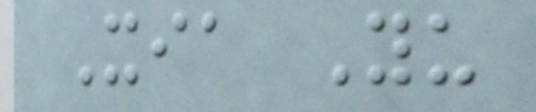Xia Yu
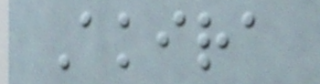Akira
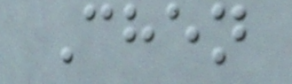Chen
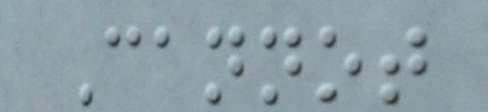Cannot
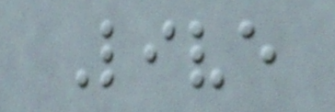Live
